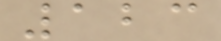123
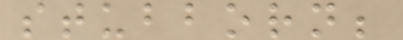stubborn;
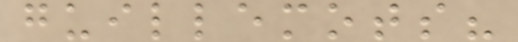guillemots?
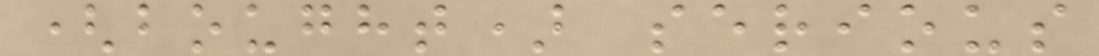(bought) serious
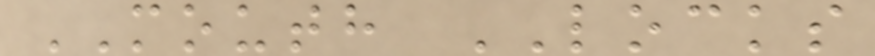MOUTH LOCKS
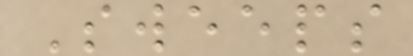Sweeps
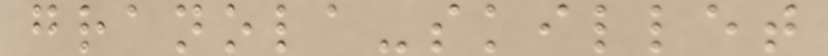granola-skillet
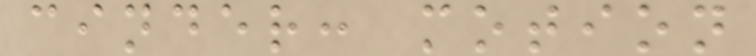cinder: motion
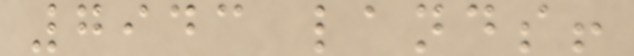7943 lands!
